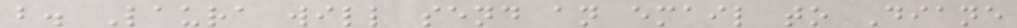b. Laura will send an email to Diane
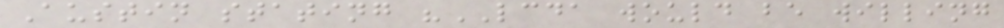Austin stating "LCDA would be willing
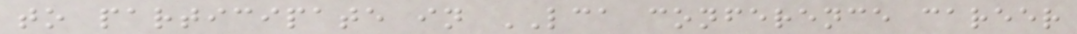to participate in LCA conference career
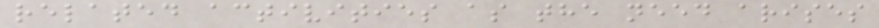related activities as the need arises
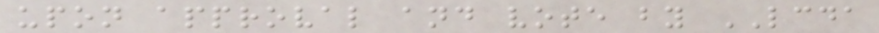upon approval and vote by LCDA
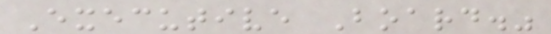Executive Board."
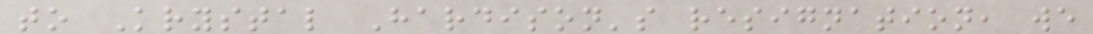to Krystal Hardison's resignation, we
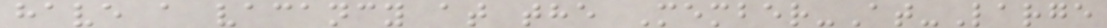have a vacancy at the Member-At-Large
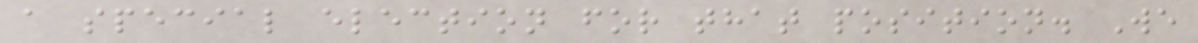a special election for that position. We
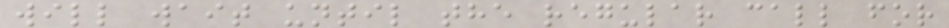will wait until the regular call for
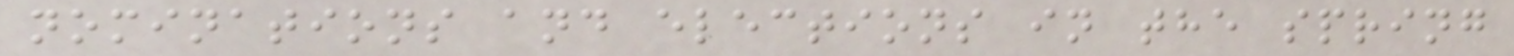nominations and elections in the spring
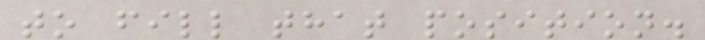to fill that position.
